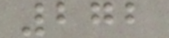272
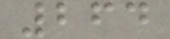264
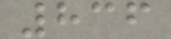836
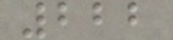222
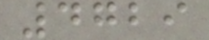4729
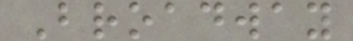Broadway
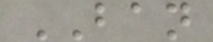BAN
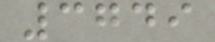3749
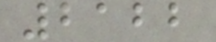2122
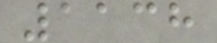1138
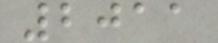2011
